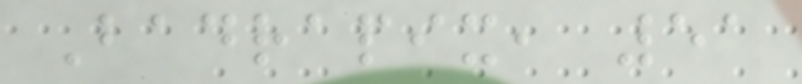Badrapix, 51
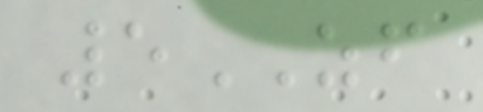5ZF
